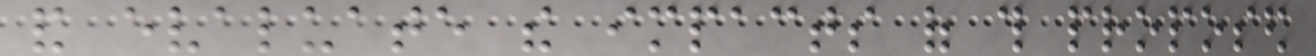and evaluate the impacts of this proposed
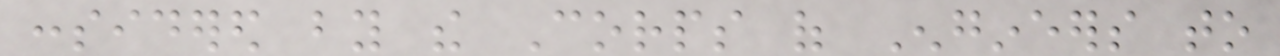considered by the Corps of Engineers to
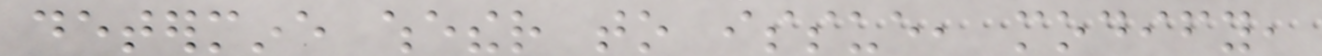determine whether to issue, modify,
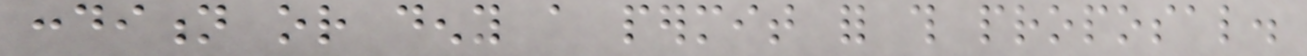condition or deny a permit for this proposal.
